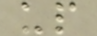up
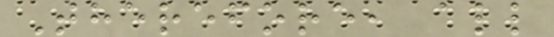Therefore, all
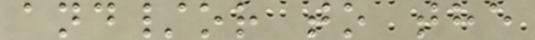and/or to the
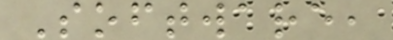Software,
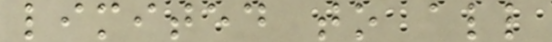limited to all
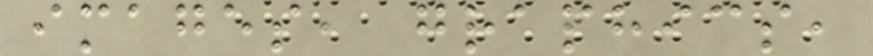images, graphics,
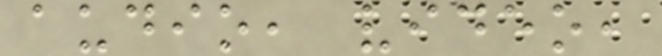audio, video,
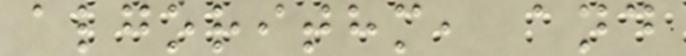algorithm, and
